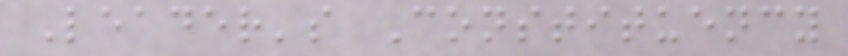Leader's Constituency
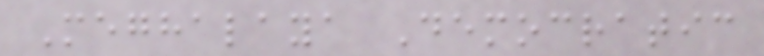Meghalaya Democratic
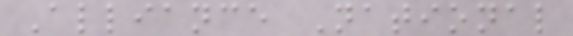Alliance National
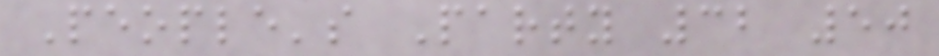People's Party 32 50
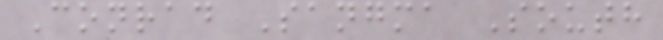Conrad Sangma South
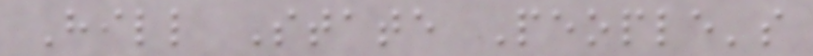Hill State People's
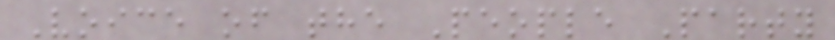Voice of the People Party
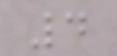4
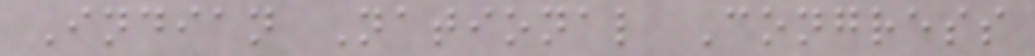Indian National Congress
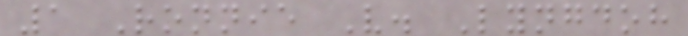1 Ronnie V. Lyngdoh
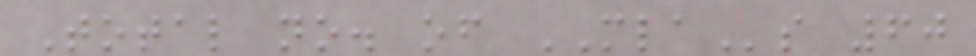Total no. of MLAs 60
